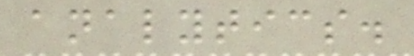analytics.
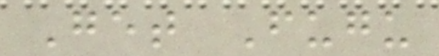Get Fugu
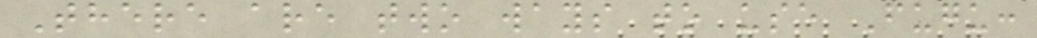There are two ways to use Fugu:
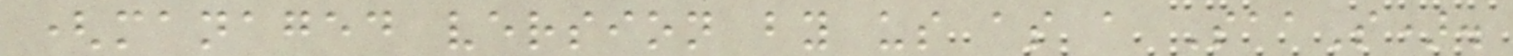(managed version by us as a SaaS).
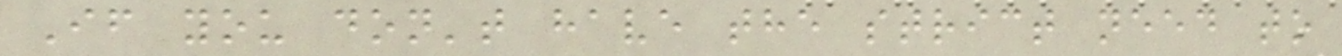If you don't have the strict need to
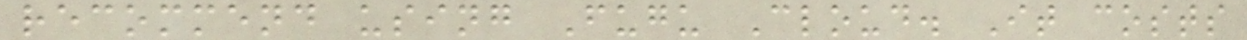recommend using Fugu Cloud. It costs
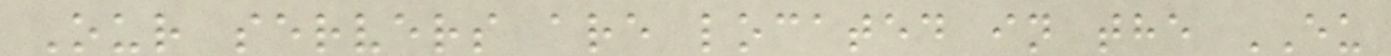Our servers are located in the EU
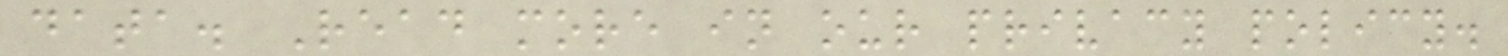data. Read more in our privacy policy.
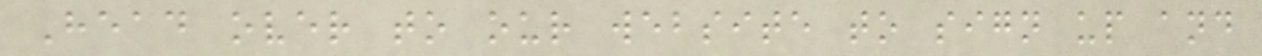Head over to our website to sign up and
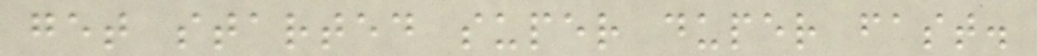get started super duper fast.
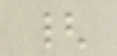{
